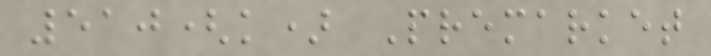510(k) Premarket
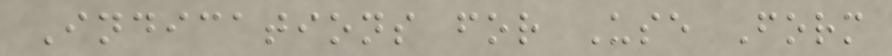Indications for Use Form
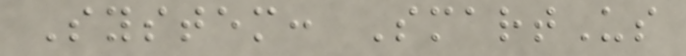System: SmartUs
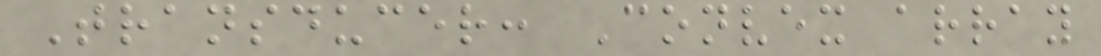Transducer: Convex array
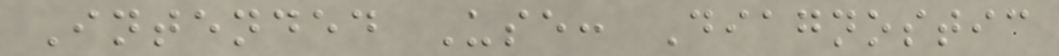Intended Use: Diagnostic
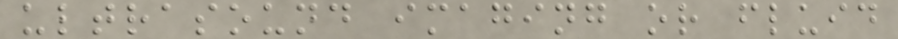ultrasound imaging or fluid
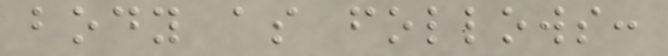body as follows:
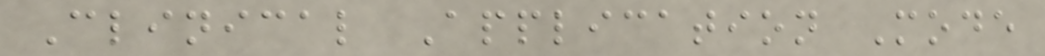Clinical Application Mode
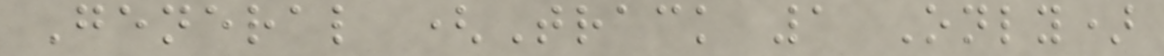General (Track 1 Only)
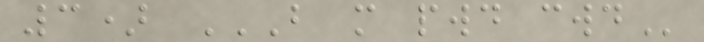3) B M PWD CWD
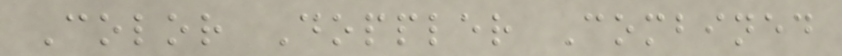Color Doppler Combined
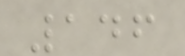146
